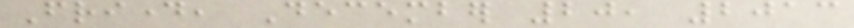Friday, December 20, 2013
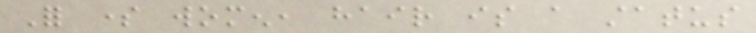For some women, hair is a status
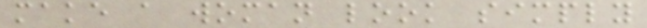make a woman look simply
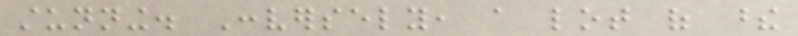stunning. Conversely, a lot of these
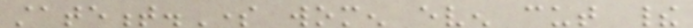statement.Some women even cut their
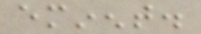eminent.
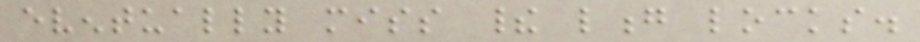eventually miss their long locks.
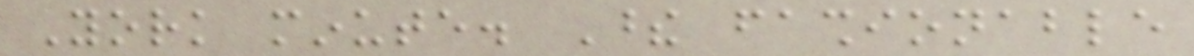York minute. These fashionable
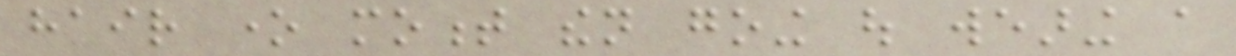hair one moment then going out wearing a
